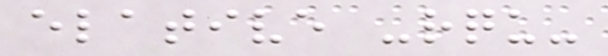elative -rqu-
